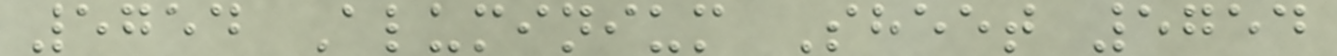5754 Aluminium Sheet 5754
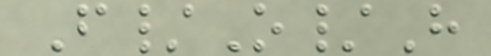F/O/H
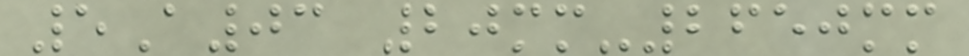5A03 20mm-2650mm
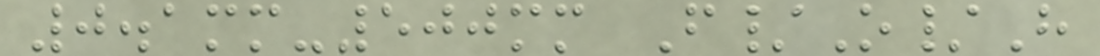0.1mm-500mm F/O/H
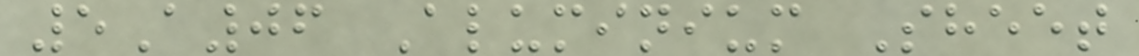5A06 Aluminium Sheet
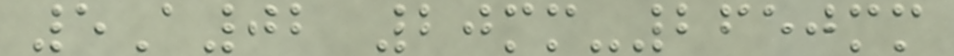5A02 20mm-2650mm
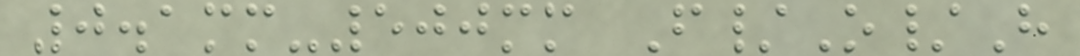0.1mm-500mm F/O/H
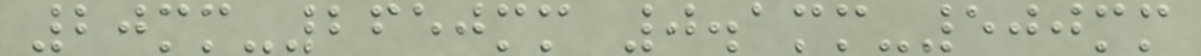20mm-2650mm 0.1mm-500mm
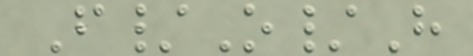F/O/H
